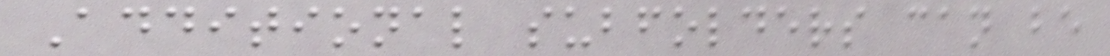Additional subfolders can be
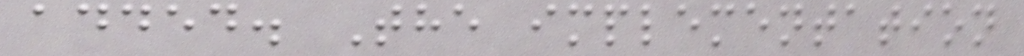added. The implementation
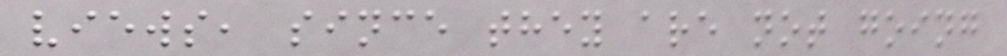views, since they are not going
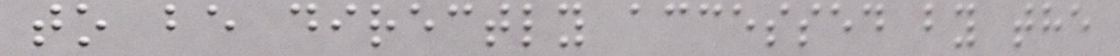to be directly accessed by the
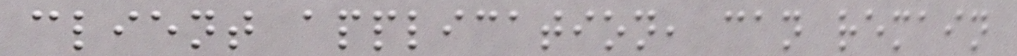client application, can remain
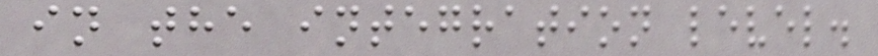in the integration level.
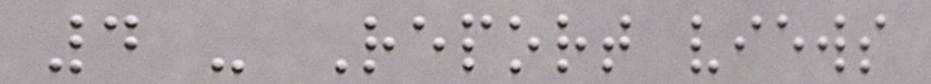4 - Report views
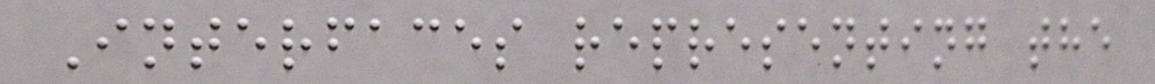Interfaces representing the
